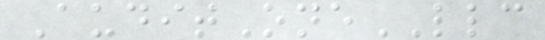AuditOneLLC
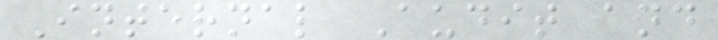Internal Audit and
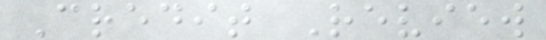Credit Review
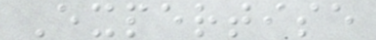Expertise
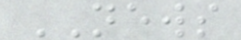NEWS
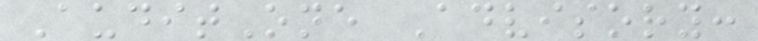AuditOne Advisory:
